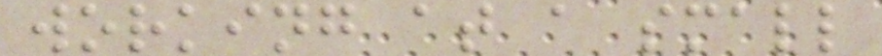working at a small
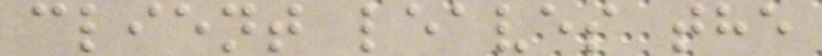client leaves the
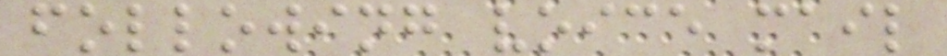following voice mail
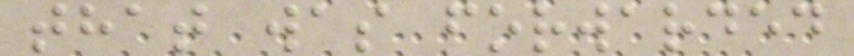that was forwarded
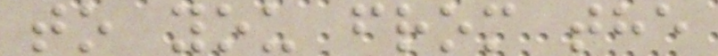to you from the
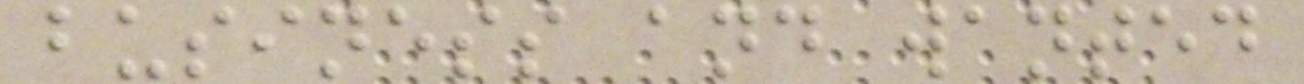business and wanted
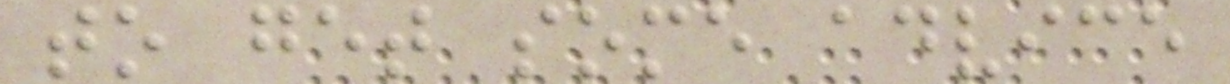to get some advice
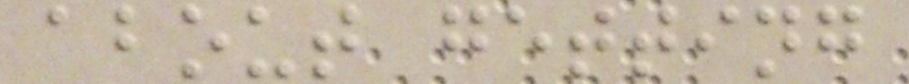about getting
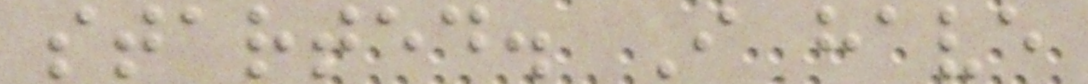started. I have
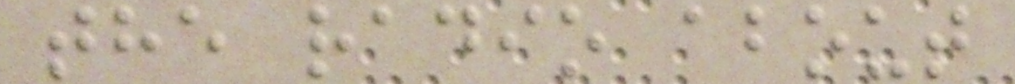the radio about
